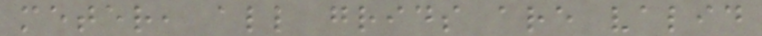meter, all grids are valid
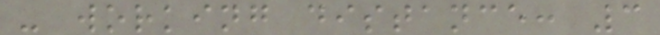- working distance: 3
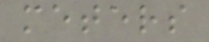meters
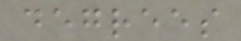degrees
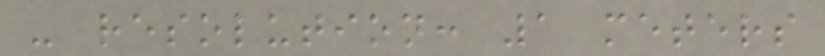- resolution: 1 meters
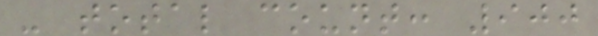- total count: 900
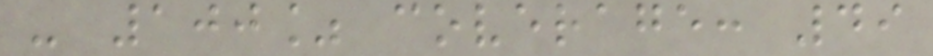- 100% coverage: 49
